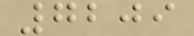7209
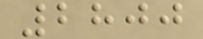2800
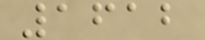1612
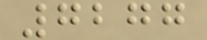7277
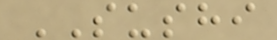SUSHI
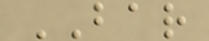BAR
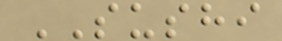SUSHI
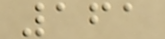161
